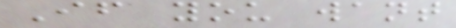If you want
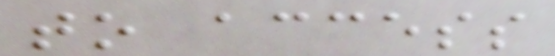to access
